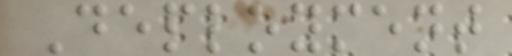Deployment
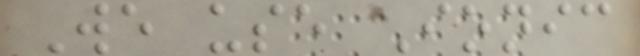We use Ionic
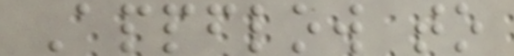Appflow to
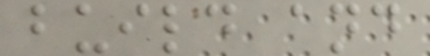build and
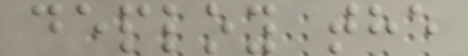deploy the
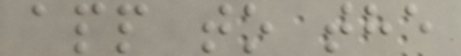app to the
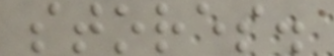stores.
